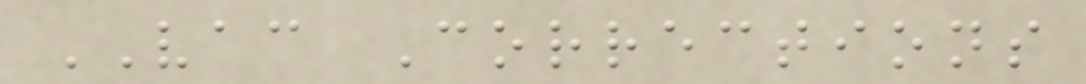VAC Corrections
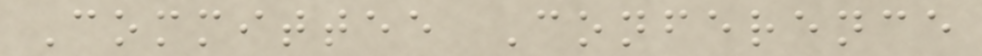Committee Conference
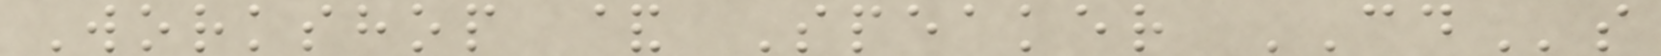Workshop & Speaker CDs
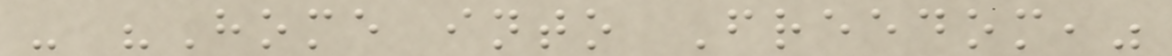- "Home into Freedom,"
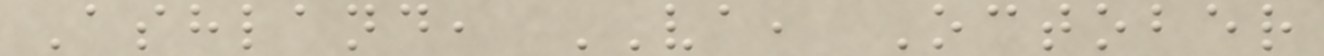Ashland, VA, October
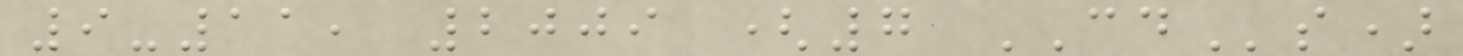9-11, 2009 (7 CDs)
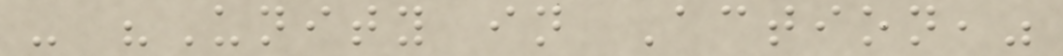- "Unity in Action,"
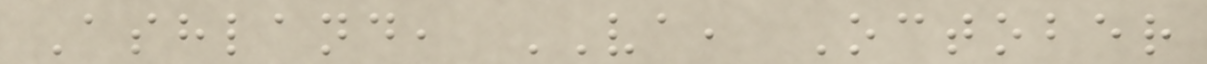Ashland, VA, October
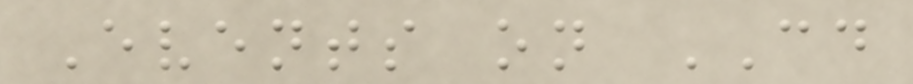Events on CD
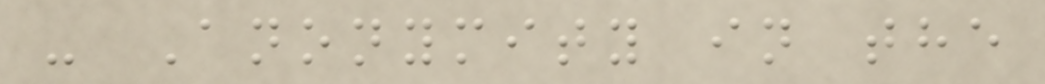- Anonymity in the
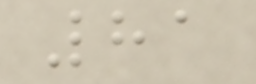81
